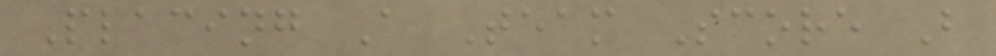Placing A Team Score B
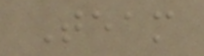Team
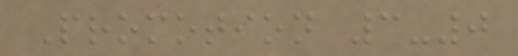Promotion 3-0
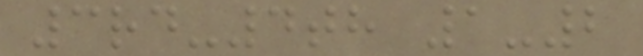3rd-4th 1-2
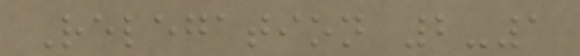Relegation 2-1
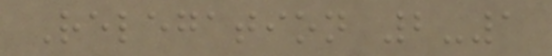Relegation 2-1
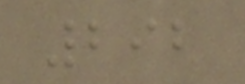292
